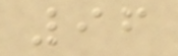96
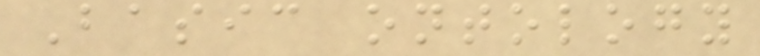Basic ontology
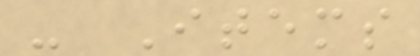- Items
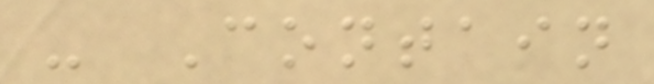- Contain
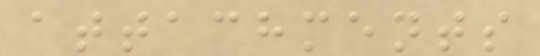attachments
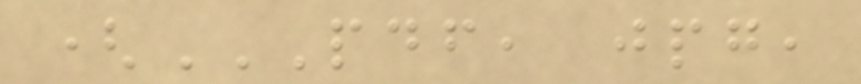(PDF, JPG,
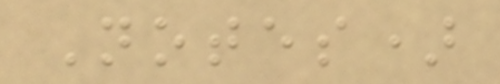Notes)
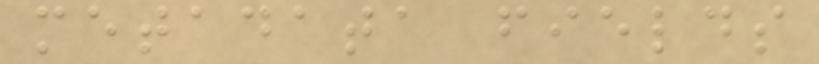metadata fields
